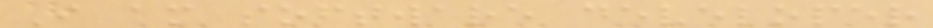I am software developer
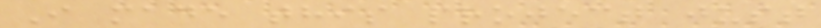I made this project just
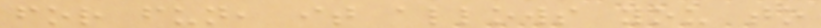for fun, it allows you to
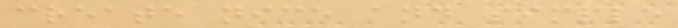create nice and simple
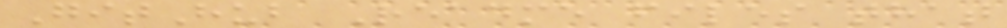GitHub Readme files that
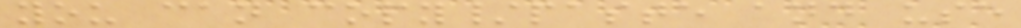you can copy/paste and use
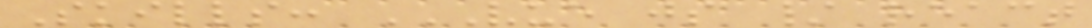Skills: VUE JS / REACT
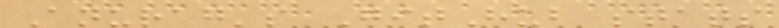Anurag's GitHub stats
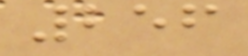256
